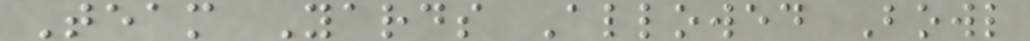Team Yards Allowed Bowl
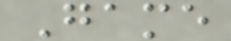Game
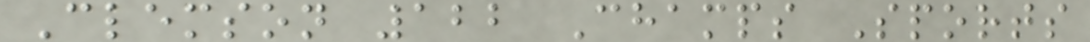Clemson 122 Champs Sports
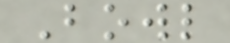Bowl
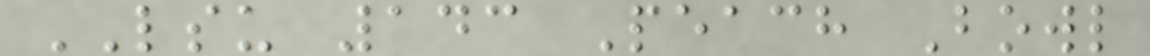LSU 143 Peach Bowl
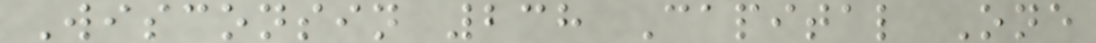Wisconsin 238 Capital One
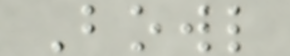Bowl
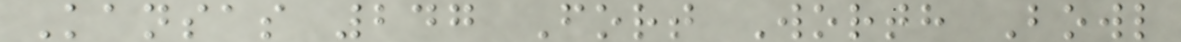Kansas 247 Fort Worth Bowl
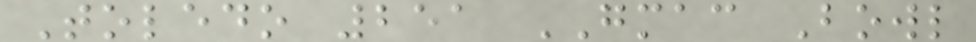Toledo 251 GMAC Bowl
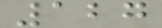127
